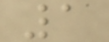1
